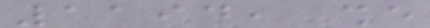1194, she
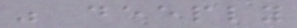was deeply
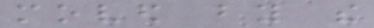moved by the
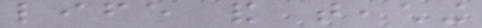life and teaching
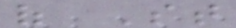of St
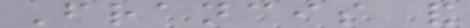Francis and
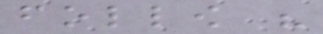follow his
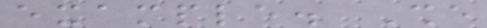example. She
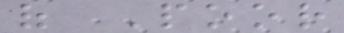of Poor
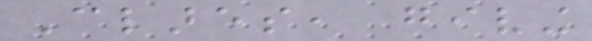Clares, giving
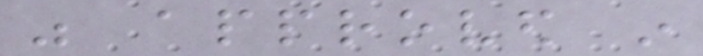was approved in
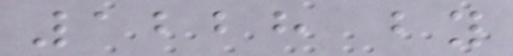1228 by
